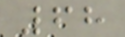68
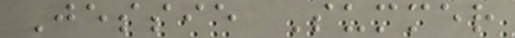Jessie Summer
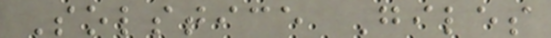Solstice Giles
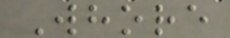Whore
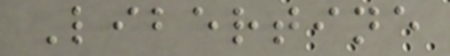Libertine
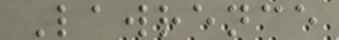Lawrence
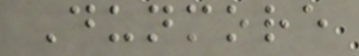Dunmore
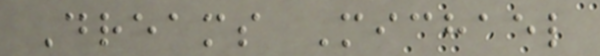Dreams Michael
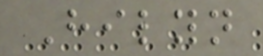Hilyn
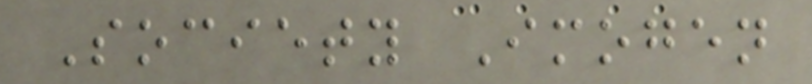Society Imogen
